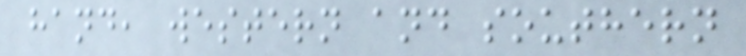hand, western and southern
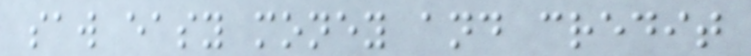saw easy money and credit
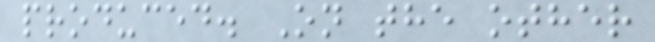produced. On the other
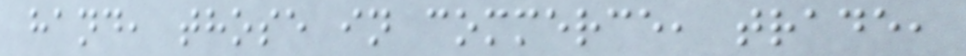hand, those in commerce, trade,
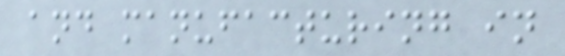and manufacturing in
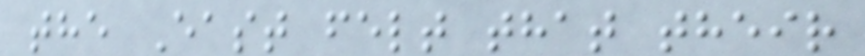the East felt that their
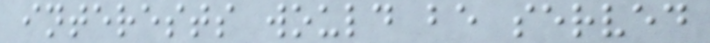interests would be served
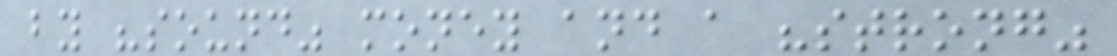by "sound" money and a "strong"
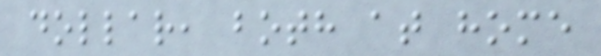dollar, both at home
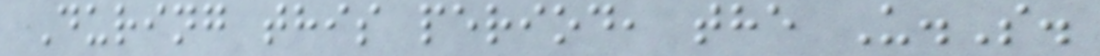During this period, the U.S.
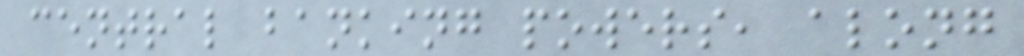central banking powers, along
